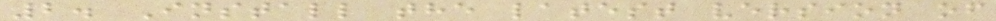2. Install the latest version of
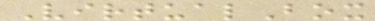VirtualBox
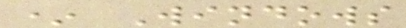* Windows
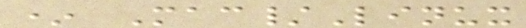* Mac/Linux
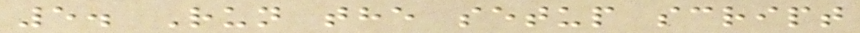5. Run the setup script
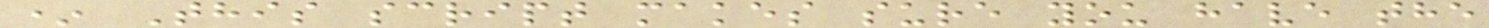* This script makes sure you have the
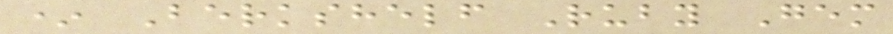* Berkshelf Ruby Gem
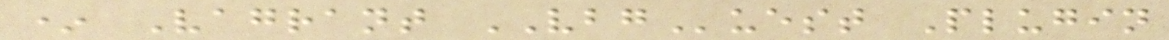* Vagrant VBGuest Plugin
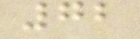72
